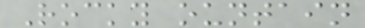Rocky ountain
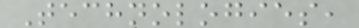Technologies,
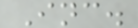Inc.
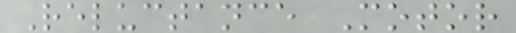Reluctance Motor
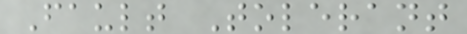Fault Tolerant
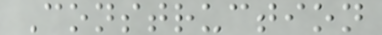Construction
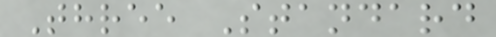Three Standard
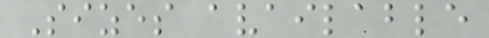Sizes available
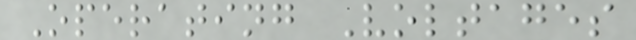Operating Voltages
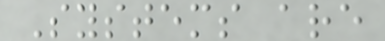Systems are
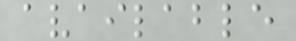available
